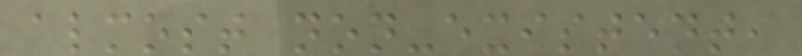almost non-existent,
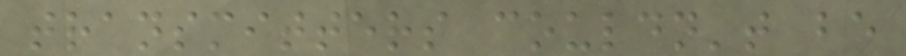transmitters couldn't be
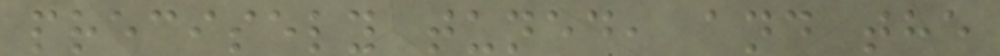precisely tuned, and the
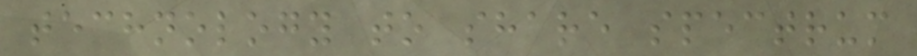technology to share spectrum
